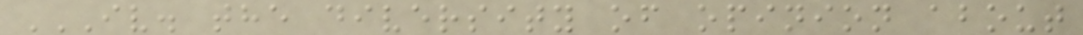IV. THE DIVERSITY OF OPINION ABOUT
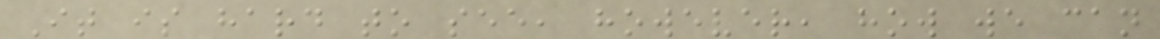It is hard to see, however, how we can
